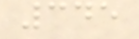345
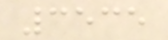3535
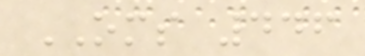OMS 446
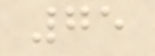75
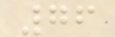76
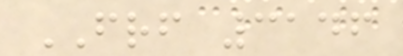FRF 3146
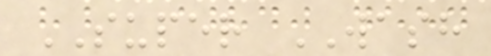SUPER WASH
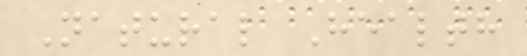Natural Health
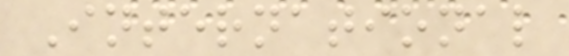International
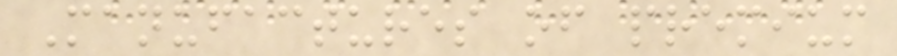Manufactures of premium
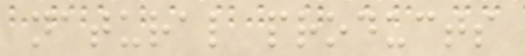natural products
